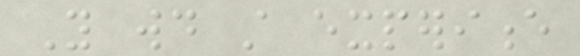You would still experience
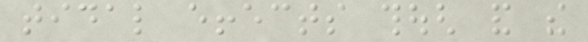tidal effects though and the
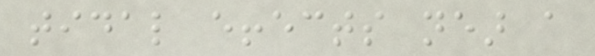tidal effects near a
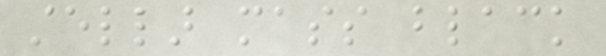stellar mass black
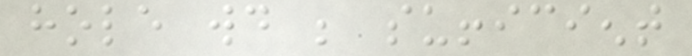hole would be sufficient
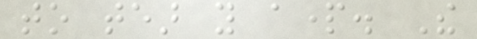to tear you apart. The
